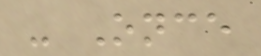- Once
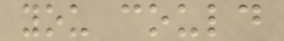you could
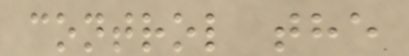control the
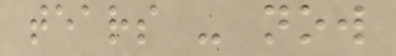tears - now
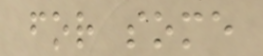for some
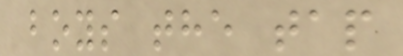boys the tap
